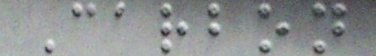Carbon
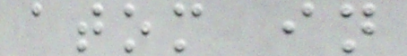atom in
